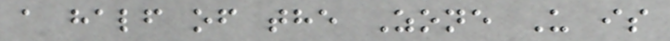a half of the Zone U is
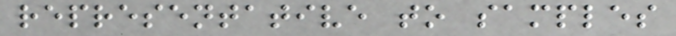representative to samples
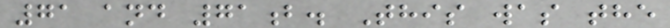71 and 71b. This was the
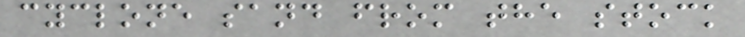cyclone sand from the stock
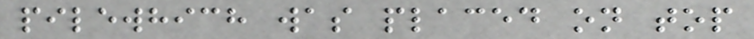pilewhich was placed on top
